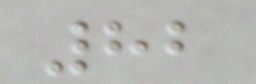82
